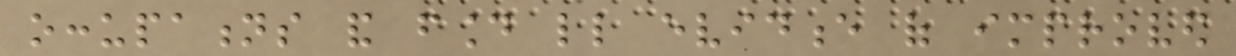occupations and found little evidence of improved
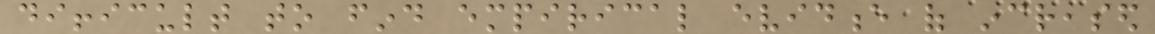difficult to find empirical evidence of increased
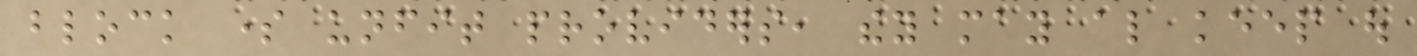block some unfit providers, they may also keep out
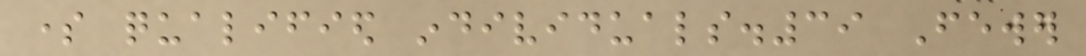some qualified individuals.39 Fewer
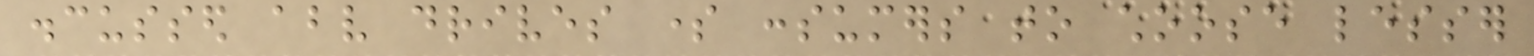discussed above drives some consumers to choose lesser
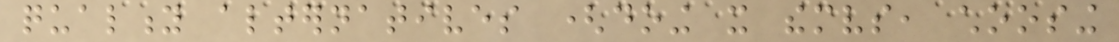quality alternatives (doing it themselves, choosing
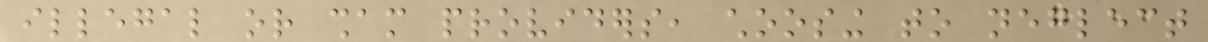illegal or sham providers, choosing to neglect
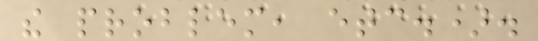the problem, etc.).
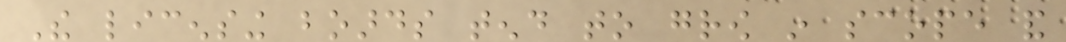The licensing boards tend to grow in scope and
